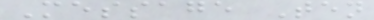Message Ten
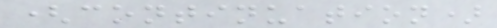(continuation)
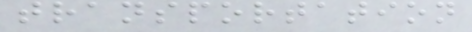transportation
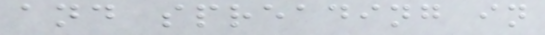and spreading in
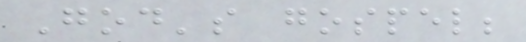God's gospel;
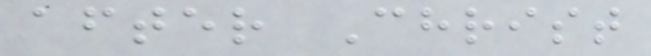after Christ
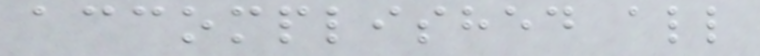accomplished all
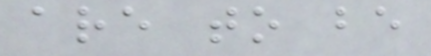are to be
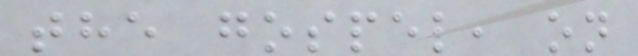the gospel, on
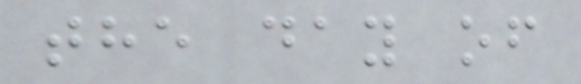the day of
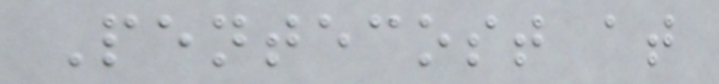Pentecost at
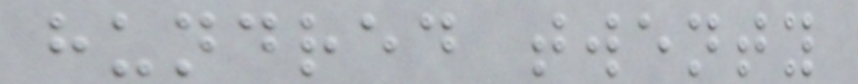hundred twenty
